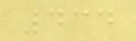434
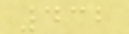432
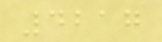4217
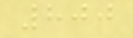800
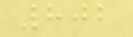802
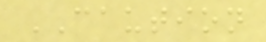CAUTION
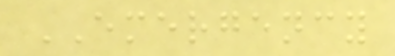EMERGENCY
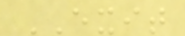EXIT
